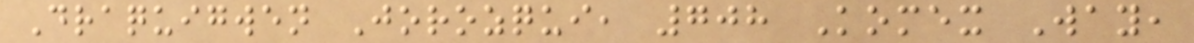Draquigwen Jorozqui, 708 Komex Way,
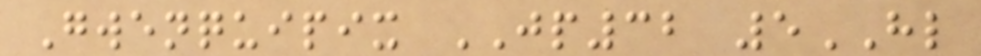Gwenquipix JP32 5HL
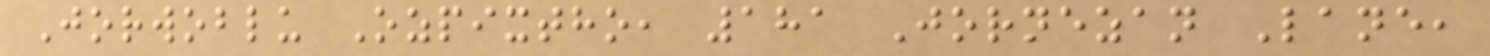Jorwoblu Ozpixtho, 181 Jornezan Lane,
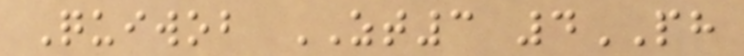Quiwob ZT3 4PH
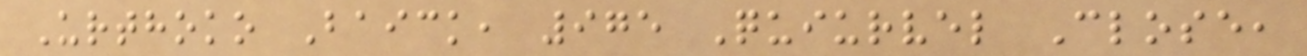Urthoko Baick, 975 Quiurvel Close,
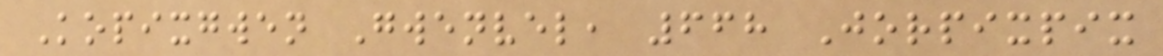Kopixgwen Gwenvel, 668 Jorpixpix
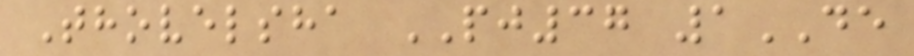Thovelsha PJ37 1DE
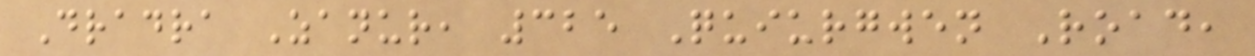Dradra Zanur, 325 Quiurgwen Road,
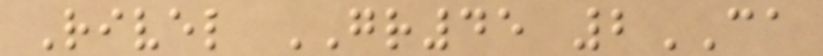Rivel GR45 2CA
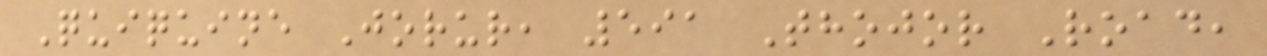Quiquine Jorur, 591 Thojor Road,
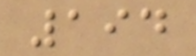194
